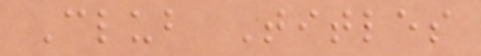Club Titles
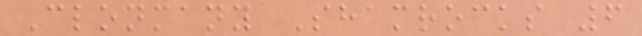Clonmany Shamrocks 6
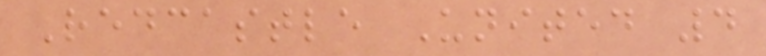Redcastle United 4
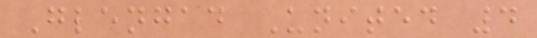Glengad United 4
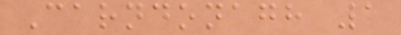Carndonagh 1
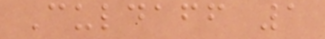Culdaff 1
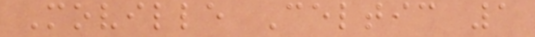Moville Celtic 1
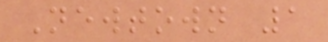Newtown 1
